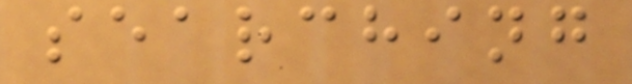searching
